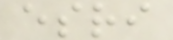esri
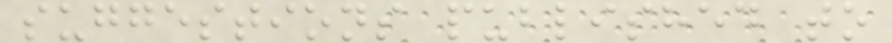suggestions published to
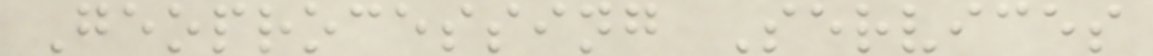Geoprocessing Services
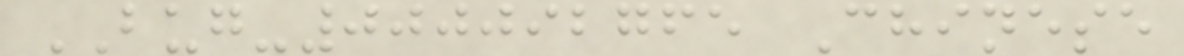BUG-000092765 Chinese
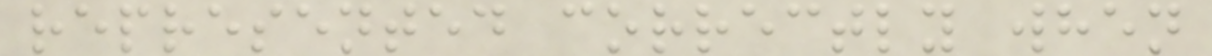represented correctly when
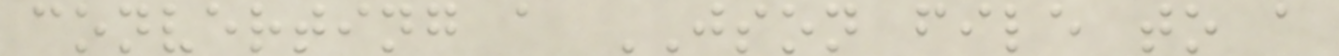converting a JSON file to a
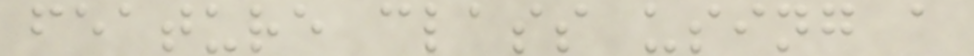feature class using a
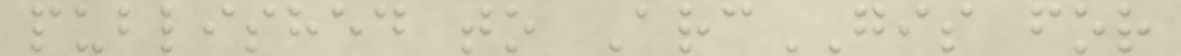published to ArcGIS for
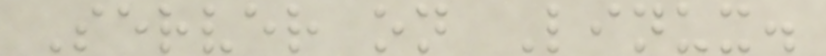Server on Linux.
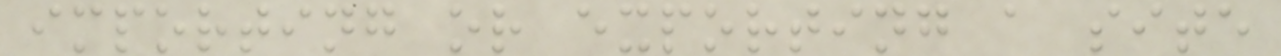importing or exporting a site
